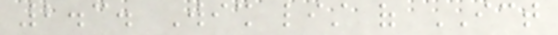2.3. Wish list of ICT
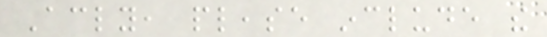Accordingly, please include the
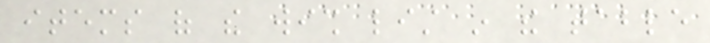items of the wish list in the table
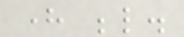here below.
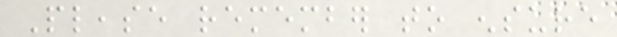Please remember to ensure
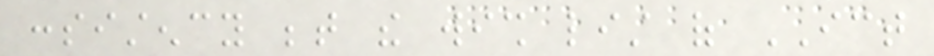consistency between the wish list of ICT
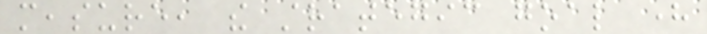measure, the strategic goal here
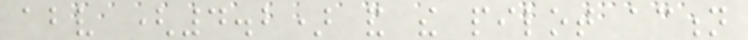above (4.2) and the pilot action
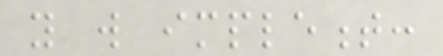you will implement:
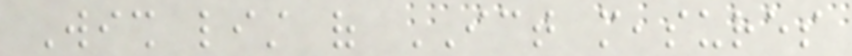Wish list of ICT measures
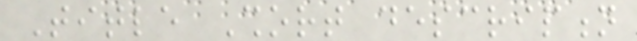Title Short description
